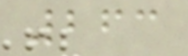263
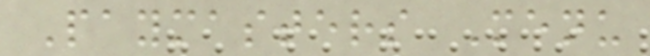Paymasters Menu
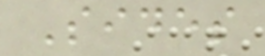Sides
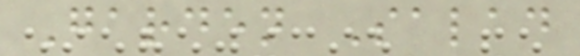Garden Salad
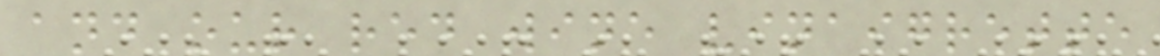and our red wine vinaigrette
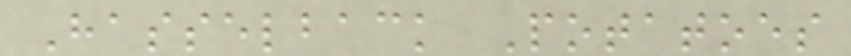Hasselback Potatoes
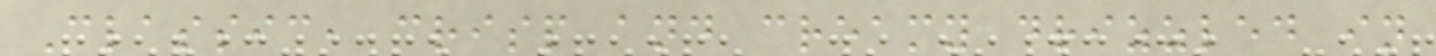Classic, crisp and creamy drizzled in
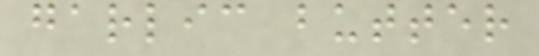garlic butter
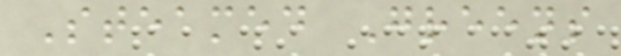Steamed Greens
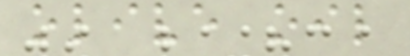olive oil
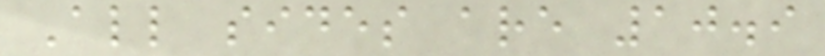All sides are 10.9
